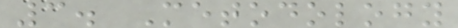3. Metodology
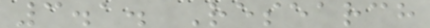3.1. Research
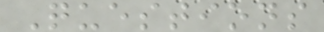Questions
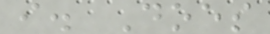i. Does
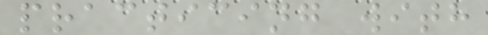practicing with
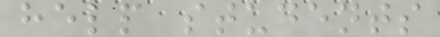help students
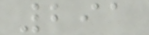291
